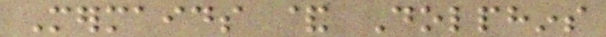Mermaids & Dolphins
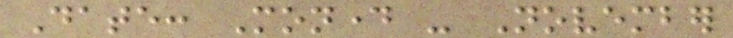Date: Monday - November
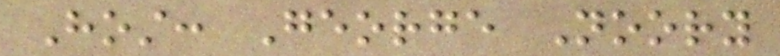Host: George Noory
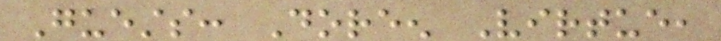Guests: Doreen Virtue,
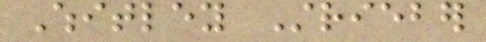Whitley Strieber
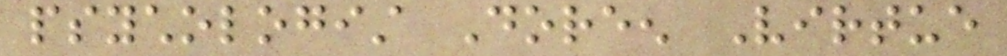psychologist Doreen Virtue
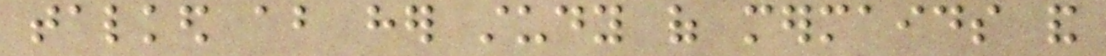talked about her study of mermaids and
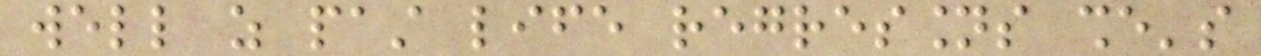well as past life regressions she's
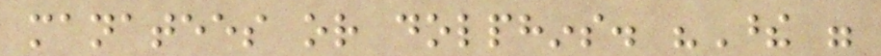manatees or dolphins. "These were
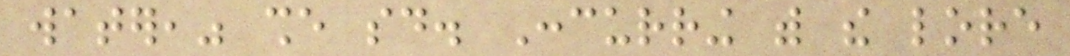water," she said. Concurring with the lore
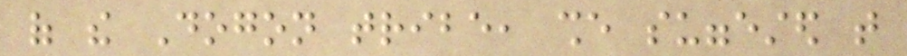of the Dogon tribe, she suggested that
